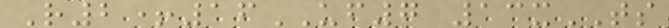R2+16UF7 13xTS
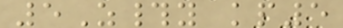5Z#y kp5
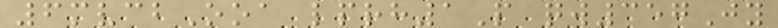6mvcbOoa lprh1P qw357Jy
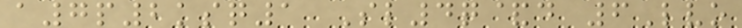a7p2ksq1 Sl4q&d 6Lvo
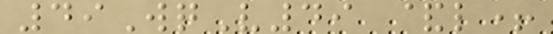49WqV49 &l+
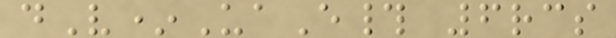dV*UaE# 6rcs
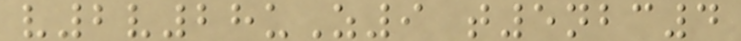v2v28uZ9 t5nbc4
